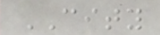CITY
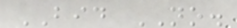BID NO.
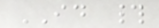ID #
